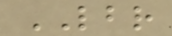LBR
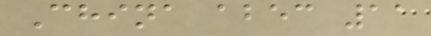China abec 11
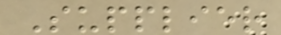Supplier
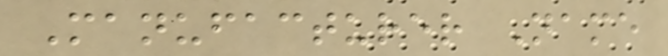Manufacturer Name
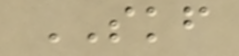SKF
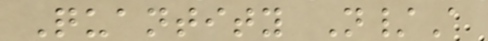Quantity N/A
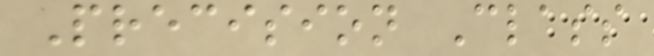Precision Class
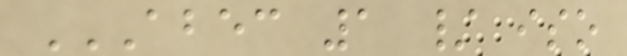ABEC 1 / ISO
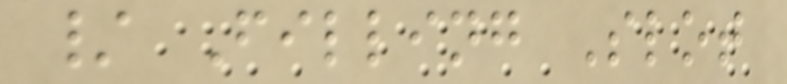/ Filling Slot
